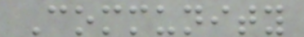Community
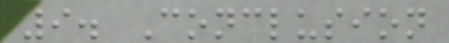9. Conclusion
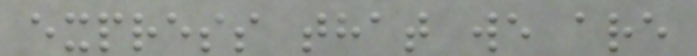express that we are
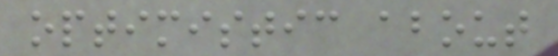optimistic about
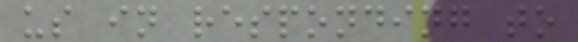us in responding to
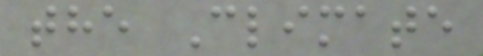the Climate
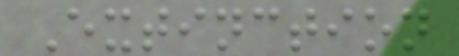Extinction
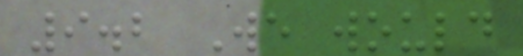9.2 We would
